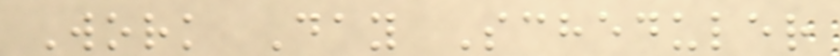Work Day Scheduler
